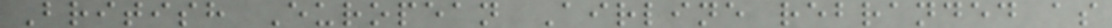British European Airline rebranded as
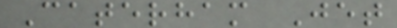Caterham Jet
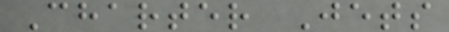Charter Jets
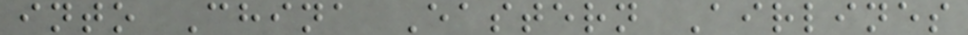into China Eastern Airlines
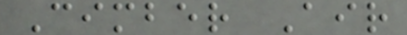Cimber Air
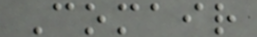Comair
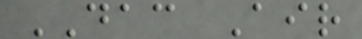DAC Air
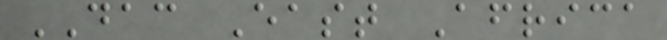DAC East Africa
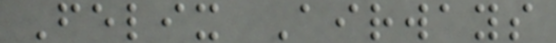Felix Airways
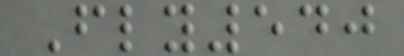Fly540
